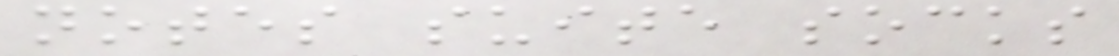notes suite socks
